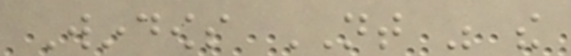Windows NT was the
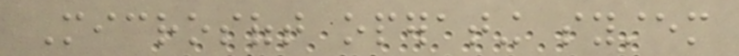Microsoft operating system
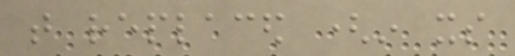that replaced (in its
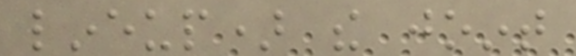lineup) the joint
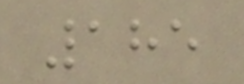185
